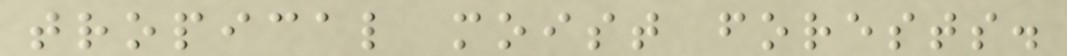tropical moist forests.
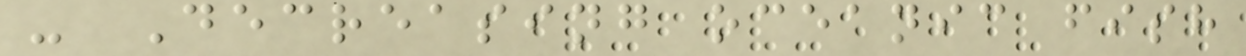- Decreasing oceanic fish
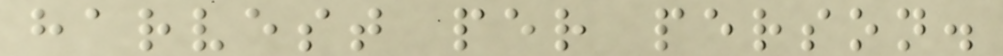harvest per person.
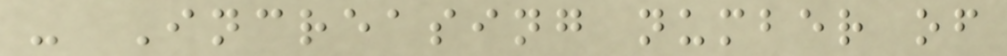- Increasing number of
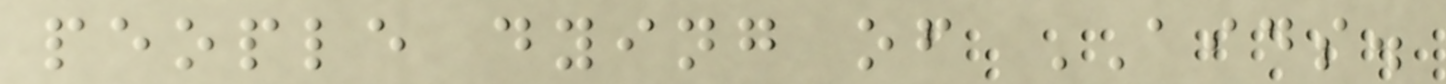people dying of AIDS.
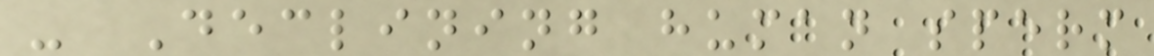- Declining human sperm
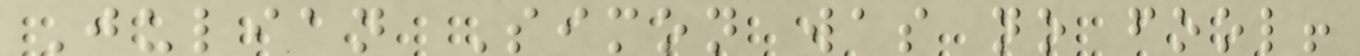Julian Simon was no fool!
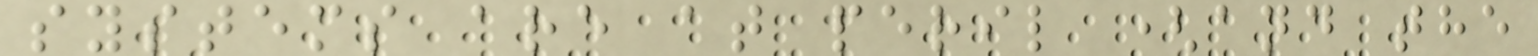systems are at peril (and the
